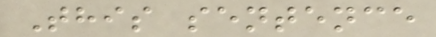This sentence
